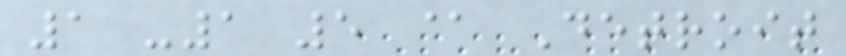1 -1 5 @ Detroit
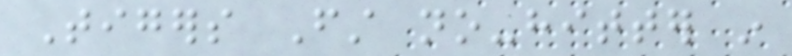Tigers First no-hitter in
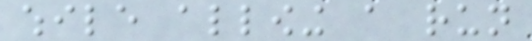while allowing a run
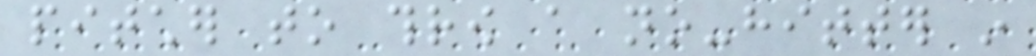pitcher to throw a no-hitter in
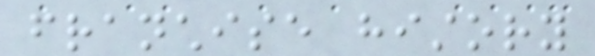franchise history
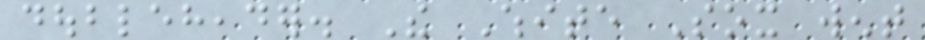doubleheader. The White Sox went
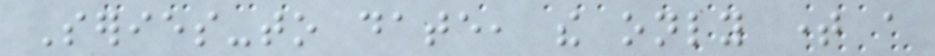Series-to date, the only time a
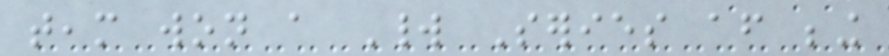team won a World Series after being
